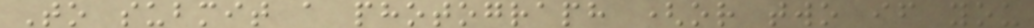To submit a photograph (or two if you
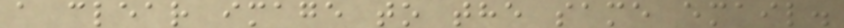a clear image to the same email.
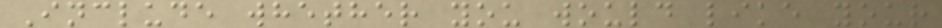Include whether you would like your
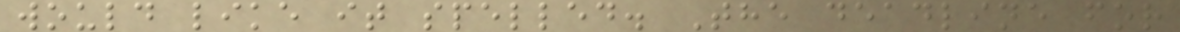would like it spelled. The deadline for
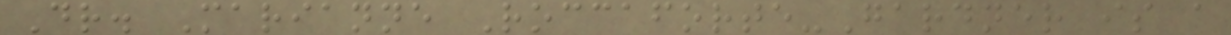Dr. Marianne Roccaforte-Gardner is a
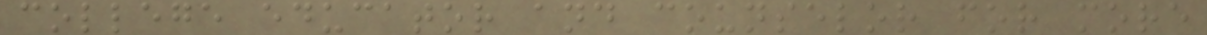college educator and counselor for more
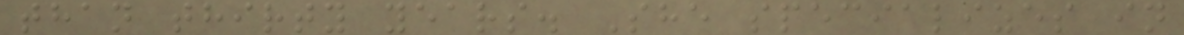than thirty years. She specializes in
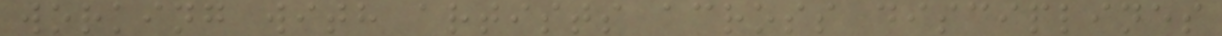working with artists across disciplines
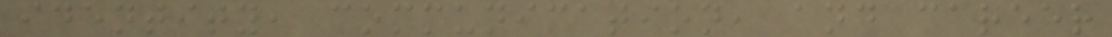identity, communication, and career
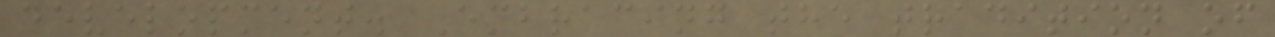development. Embracing the tradition of
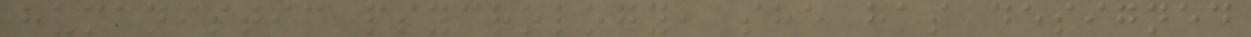humanistic psychology, she has designed
